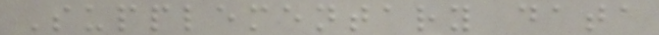Supplementary data
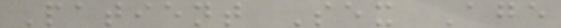Patient Sex Age
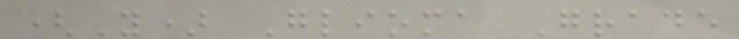(Y) Glioma Grade
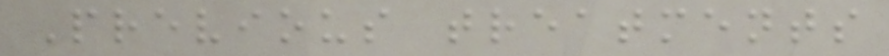Previous treatments
